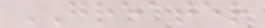GREATER
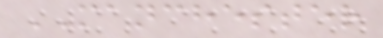MANCHESTER
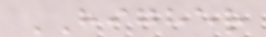HIGHER
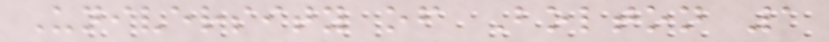University of Bolton 1
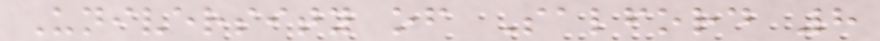University of Salford 8
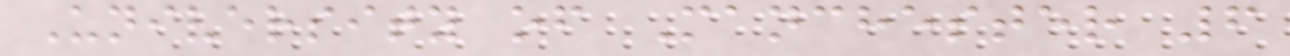University of Manchester 6
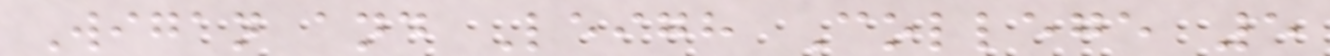Wigan and Leigh College 5
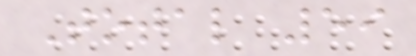Total 59
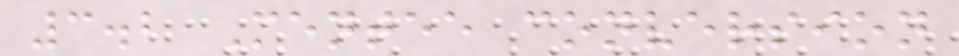3.2 Mentee conversion
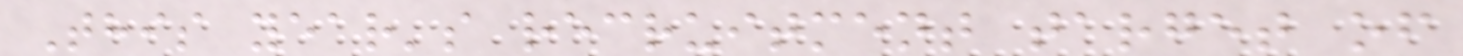This year's recruitment target of
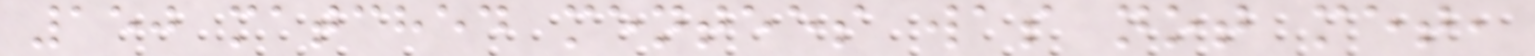150 matched mentees was not met,
